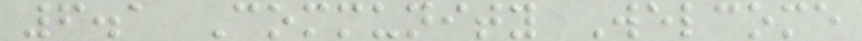6.1 Community Welcome
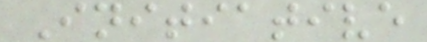Initiative
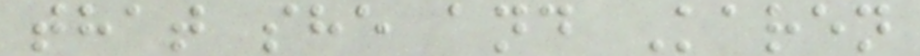that she and Karen
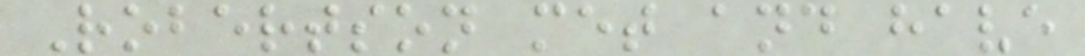Robertson met and have
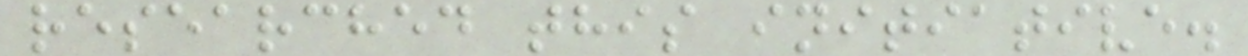researched this initiative.
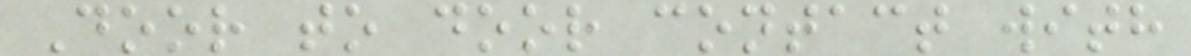Door to door contact with
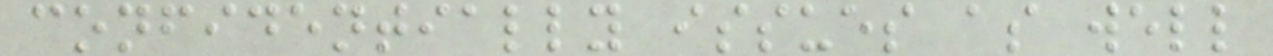confidentially issues as well
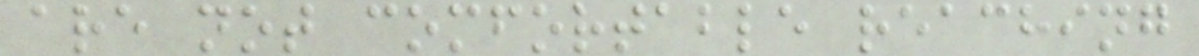are not comfortable reaching
